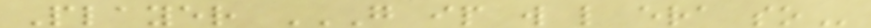Player G IP W L ERA SO
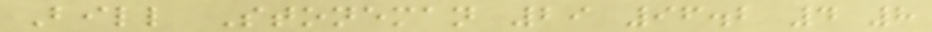Bill Stoneman 29 96.2 4 8
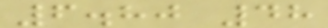6.80 48
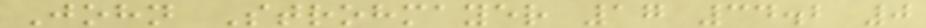John Strohmayer 17 34.2 0
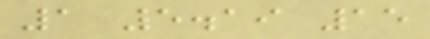1 5.19 15
